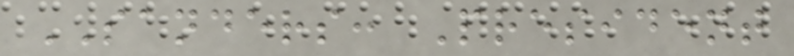SANDERS: President
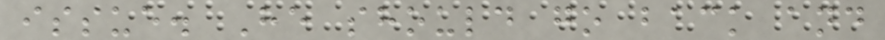issue. He should go back and
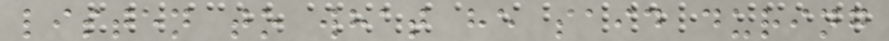listen to what he said during
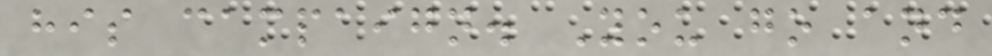his campaign. You go and
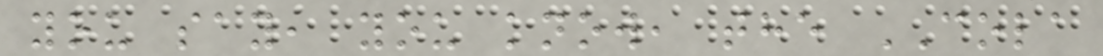you say, you know, the COLA
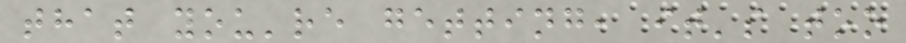that you're getting, it's too
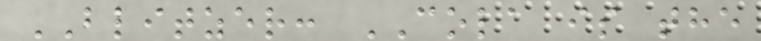BLITZER: COLA is the
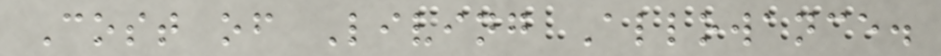Cost of Living Allowance.
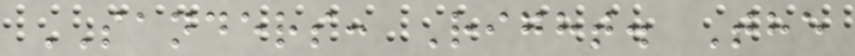SANDERS: Right. The
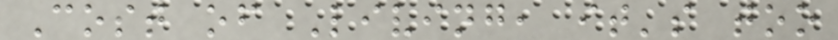Cost of Living, it's too
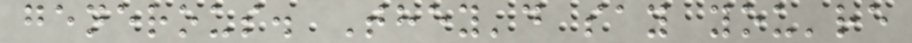generous. They'd say you're
